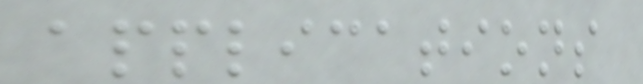applications
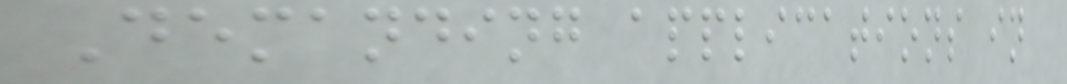Demanding applications in
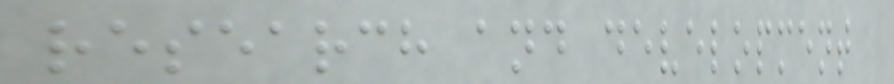research and development
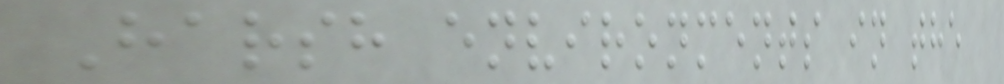Harsh environments in the
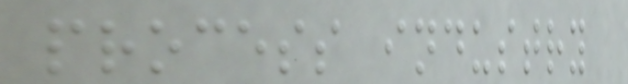process industry
